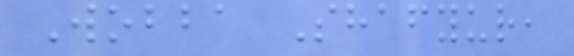Wobba Shafyur,
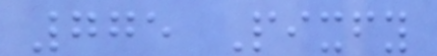775 Pixfy
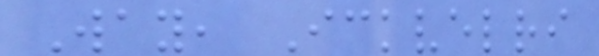Way, Ickvelri
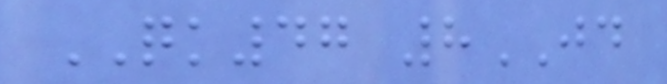QK47 8JD
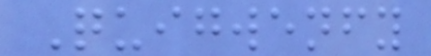Quigwenfy
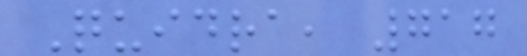Quidra, 717
